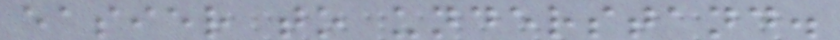easier to understand.
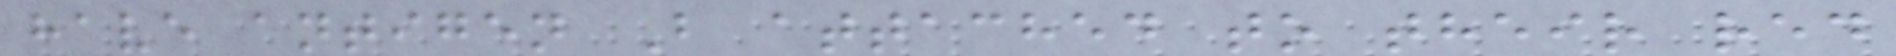have antigen B attached to their red
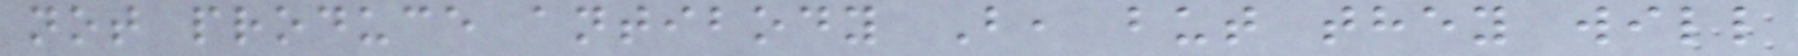not produce antibody B, but they will
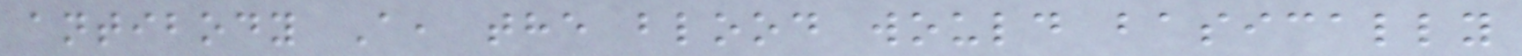antibody A, the blood would basically
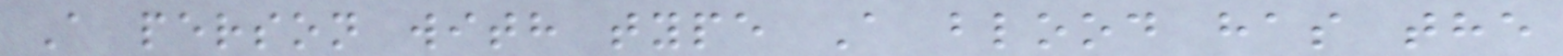A person with type A blood has the
